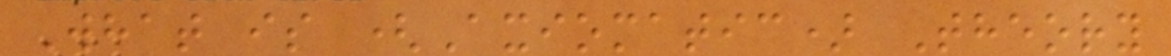What is (Axiomatic) Theory
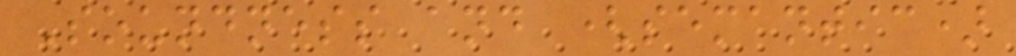Soundness and (semantic)
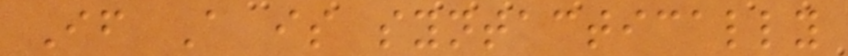If A is syntactically
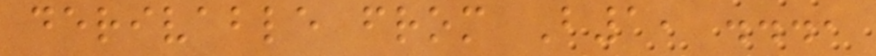derivable from B1, ...,
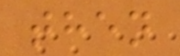then
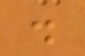.
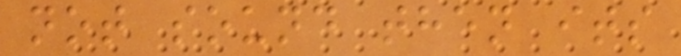not sound then its
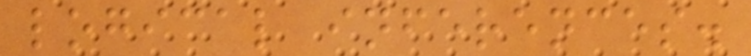logical inferences.
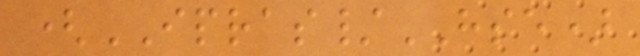(IPRAS/HSE)
